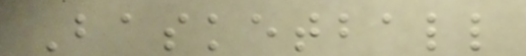Basketball
